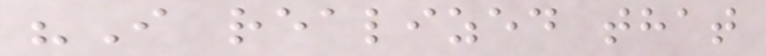"I realized that
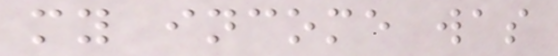my income was
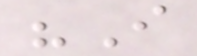"I
